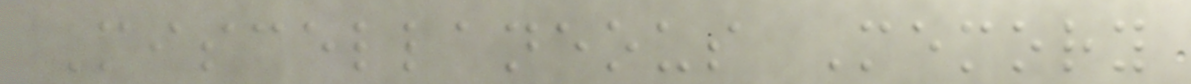Miscellaneous Memory
